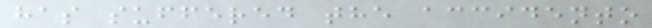has suffered the accidento
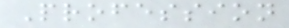Profession
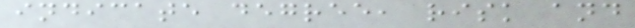indicate degree, risk and
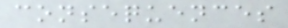consequences
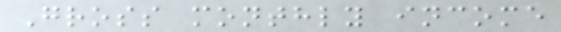Gross monthly income
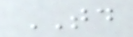TD
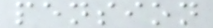pension
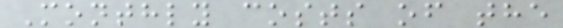Monthly costs of the
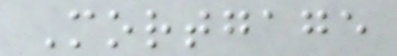Mortgage
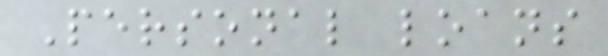Personal loans
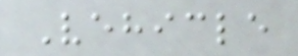Vehicle
